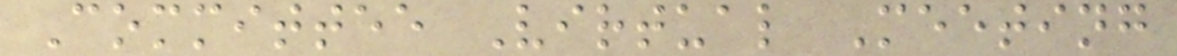Committee Virtual Meeting
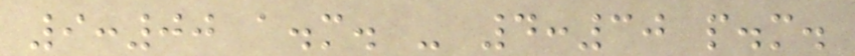9:00 a.m. - 4:30 p.m.
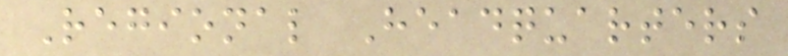Regional Headquarters
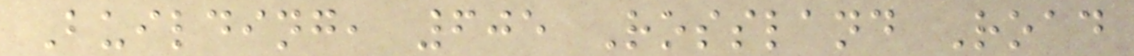Building, 605 Rossland Road
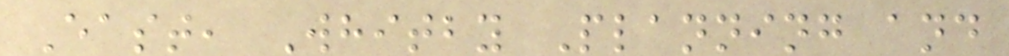East, Whitby Planning and
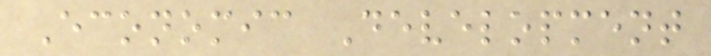Economic Development
